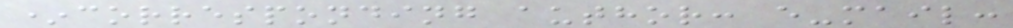*corresponding author: e-mail:
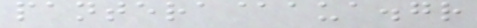pantera@aua.gr
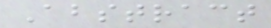Abstract
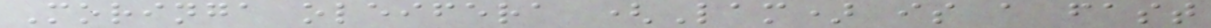Moringa oleifera (Lam) is a fast
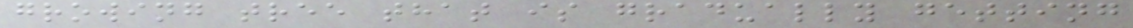growing tree that is gradually getting
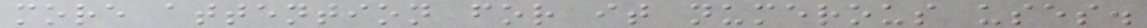more attention for it numerous uses.
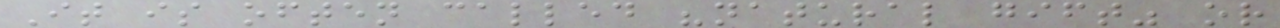It is often called "natural gift" or
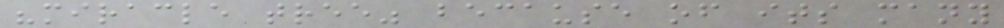"miracle tree" because of its many
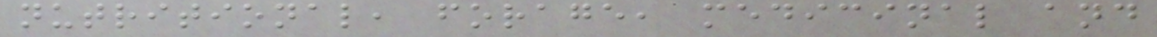nutritional, forage, medicinal and
